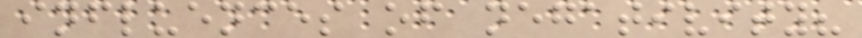influences of negativity?
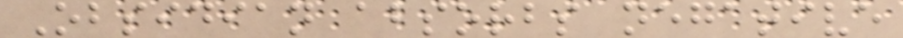Obsidian absorbs negative
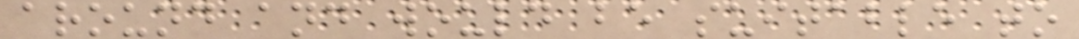around and would be suitable to
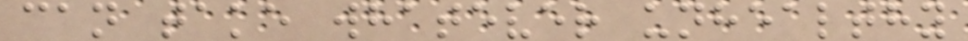can take whatever unhealthy
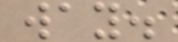way.
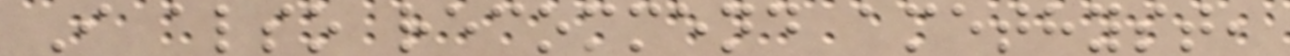I also recommend amethyst,
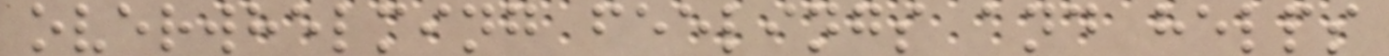overwhelming feelings and helps
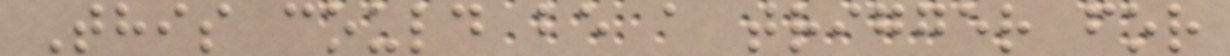This could be a trigger for
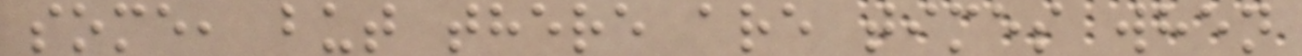some, but there are times when
